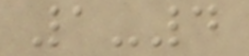1-4
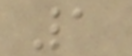1
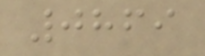0869
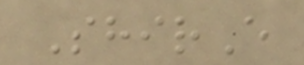ShirE
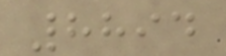8894
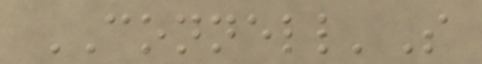CONNELL'S
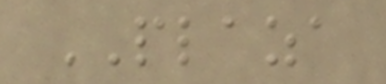PLAZA
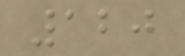120
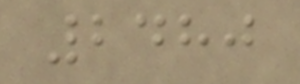2480
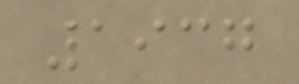1937
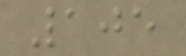105
